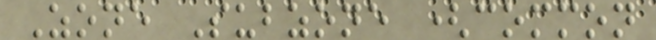Zone Subzone (common
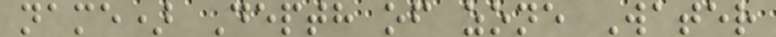name) Depth of zone Water
